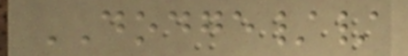DODGE//
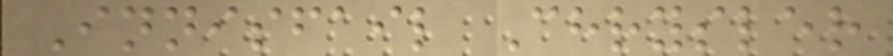Innisfail Chrysler
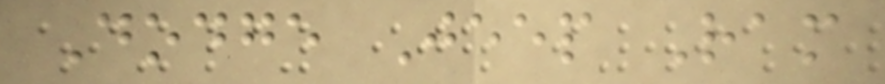Dodge Jeep Ram
